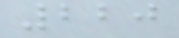220
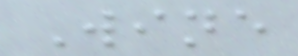Wine
